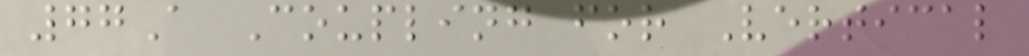77A Coupling for Vertical
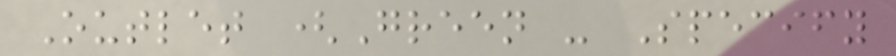Outlet (Green - Specify
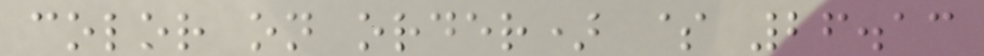color on order) $ 26.13
